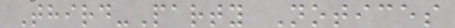Third-Party Notices
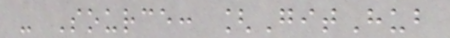- Source: [GitHub
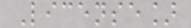License]
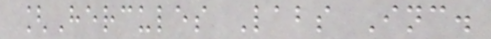[Hercules Labs Inc.
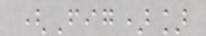(Fig)]
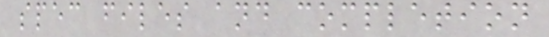spec files and completion
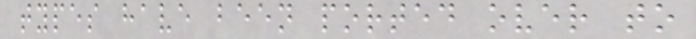types have been ported over to
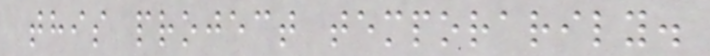this project temporarily.
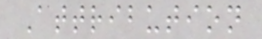Attribution
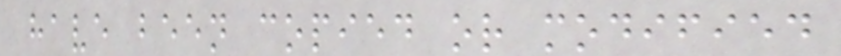have been copied or modified
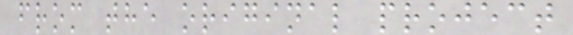from the original project
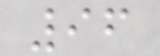96
